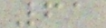61
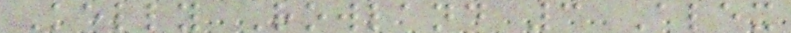Kelly Rowland 3 Alex
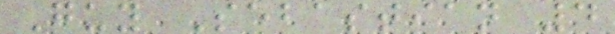Guy Sebastian 4
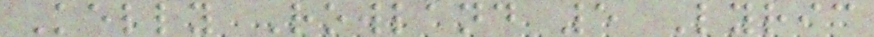Kelly Rowland 5 Lyric
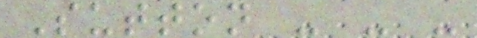Sutton - - -
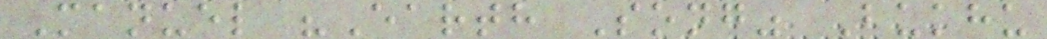Manuel "Earth Song" Bukhu
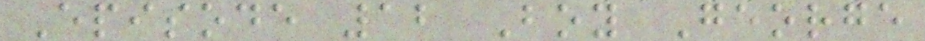Episode 12 Boy George
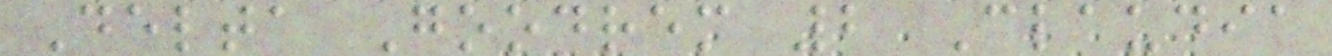Delta Goodrem 2 Claudia
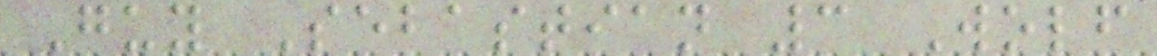Guy Sebastian 3 Wolf
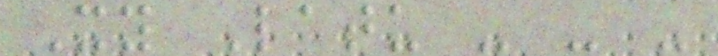Xy Latu - - -
